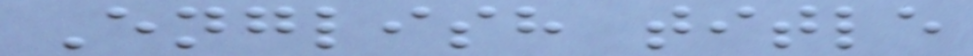English title
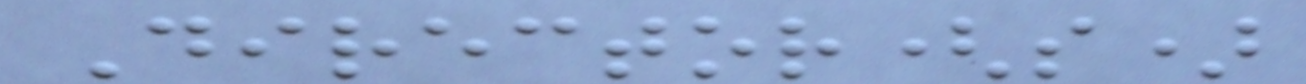Director(s)
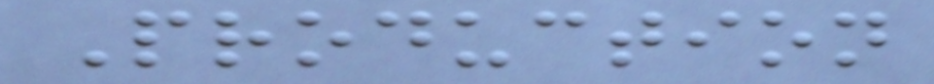Production
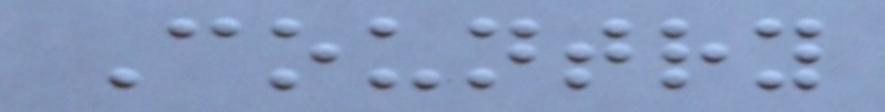Country
